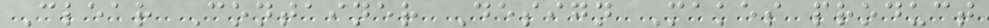Clear Container Design Makes product
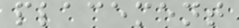placement
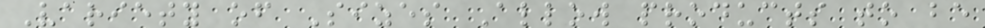Variety of Sizes Allow products to be
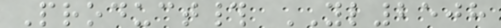Product# YL2508
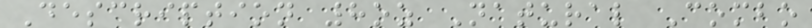Description 8oz Natural Combo
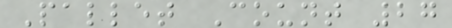Pallet Count 27
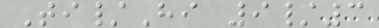Ti/Hi 9/3
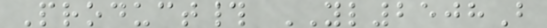Product# YL2508B
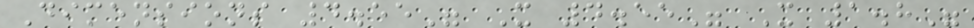Dimensions 4.55" X 4.55" X 1.8"
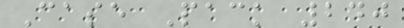Case Pack 240
